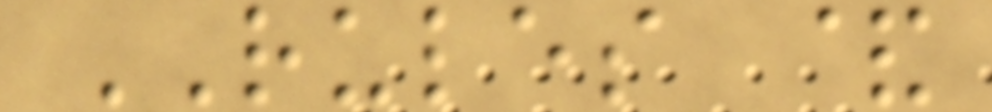RULES &
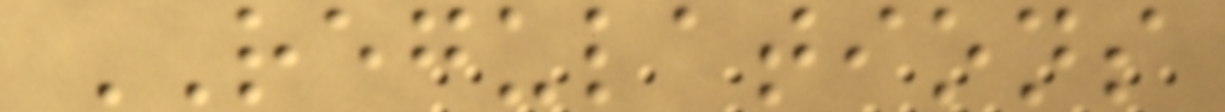REGULATIONS
